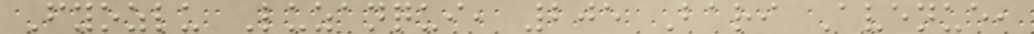Fyozlu Luzanqui, 205 Bari Avenue,
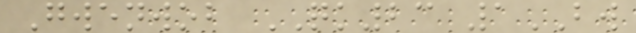Gwenwob QK23 1BW
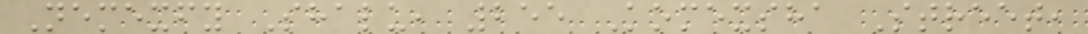Nemexfy Shalu, 255 Komexsha Street,
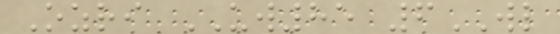Ozri UW85 6WL
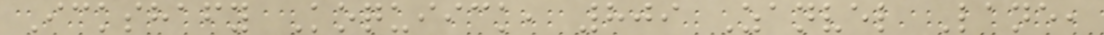Ickshafy Koquiick, 809 Zanvel Lane,
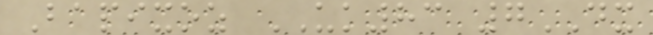Bapixoz UK83 7DX
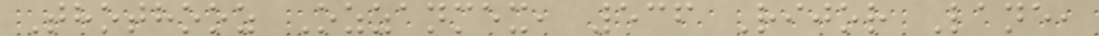Thothooz Ozzanmex, 536 Rijor Lane,
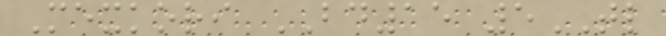Mexkori BD15 5TL
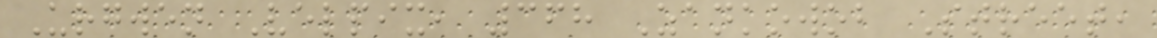Urgwen Velpix, 368 Zankowob Street,
